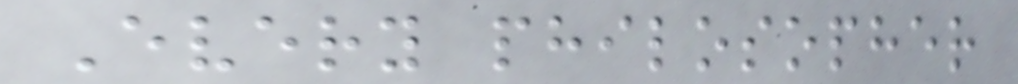Every philosopher
